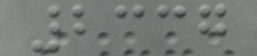2337
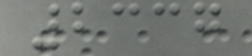2337
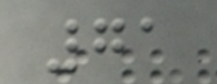71
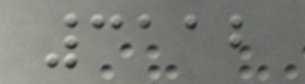3112
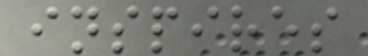inspires
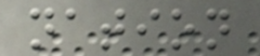nation
